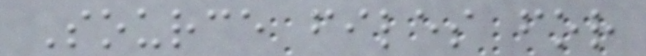Source files for
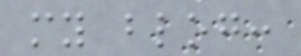my blog:
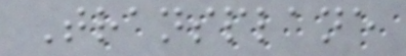Transplane
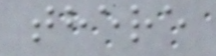there
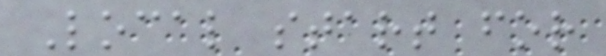Local start for
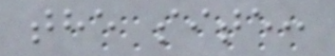the site:
